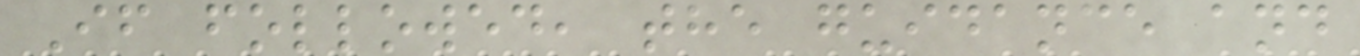If followed, the guidance and
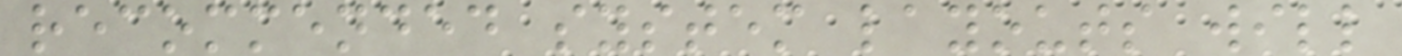recommended system layouts will
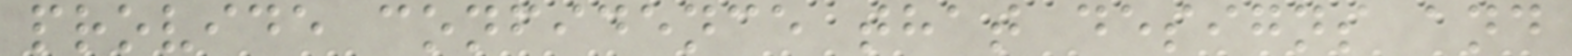provide confidence that designs and
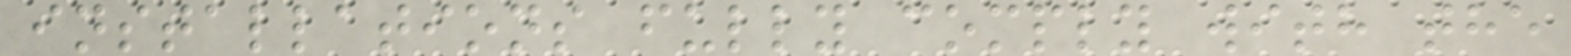installations fully comply with the
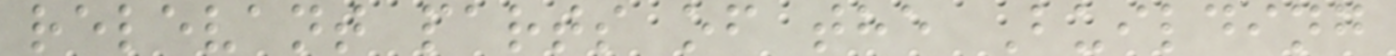relevant parts of the Building
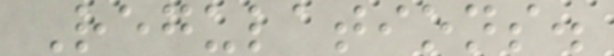Regulations.
